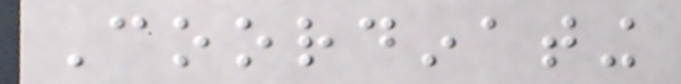Coordinating
